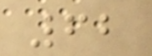62
